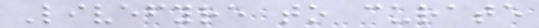Livefyre to curate
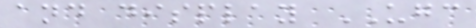and display UGC
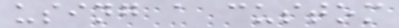using a custom
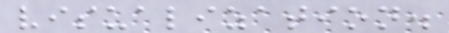visualization.
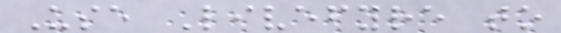Use Livefyre to
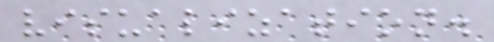visualization.
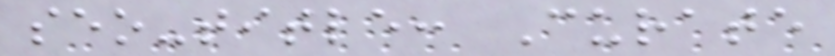seo-title: Curate
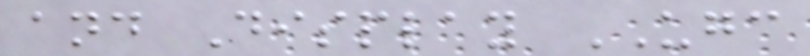and Display UGC
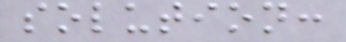solution:
